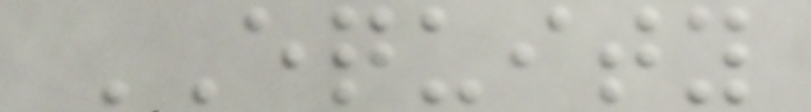EQUITY
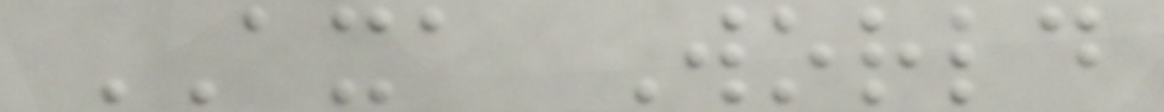AXA World
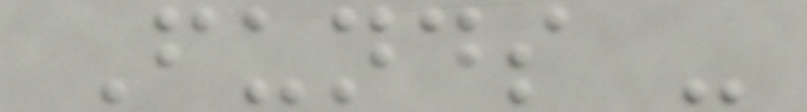Funds -
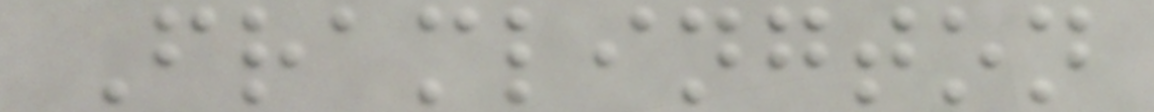Framlington
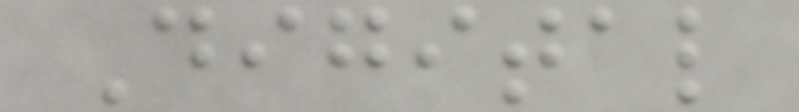Digital
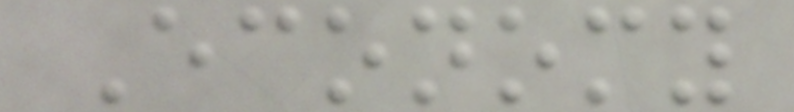Economy
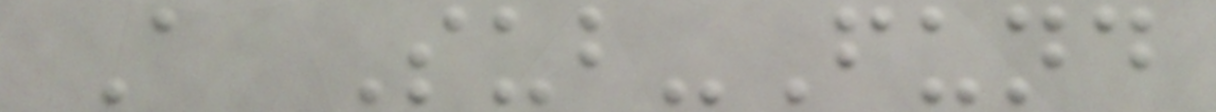A Sub-Fund
